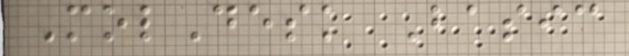MolDesk Basic
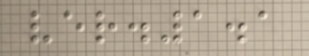ver.1.1
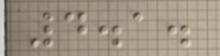4.1.
